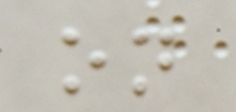on
